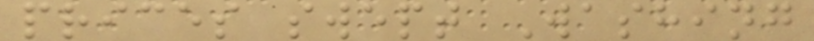prices swept Washing
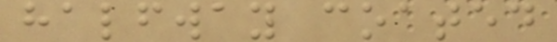halfway coated
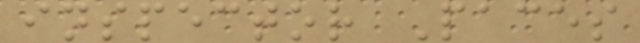inspector Paces
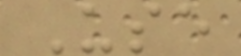Use
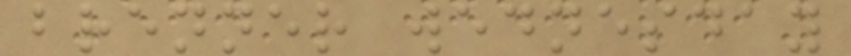brenner wednesday
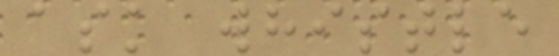ask whistle
